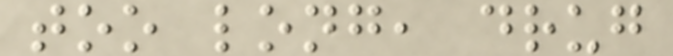too long, drug
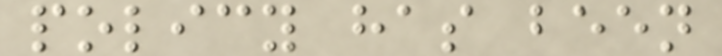policy has been
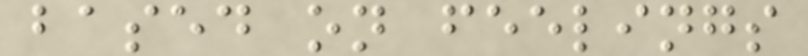based on feelings
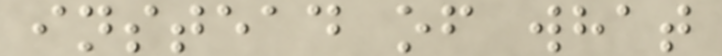instead of what
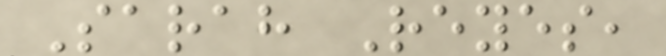Sarah Reyes,
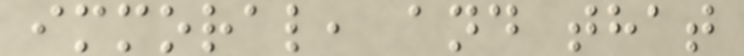immoral, and that
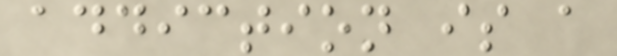addiction is a
